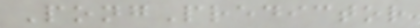PongPredictor
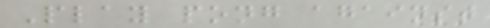Play pong against
